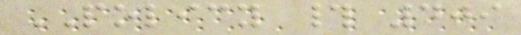POLICY # 409
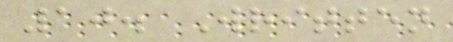10. Written
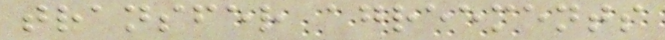transfer agreements
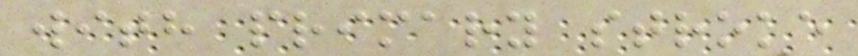with primary stroke
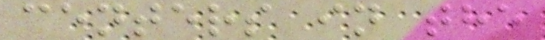centers in the
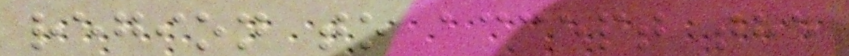region to accept the
